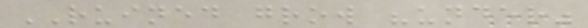RUINED grow "under"
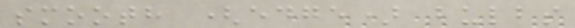smooth (edge) bulbs
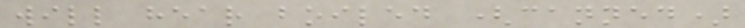will hear boiled (canned)
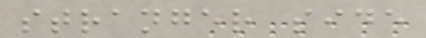stranger side
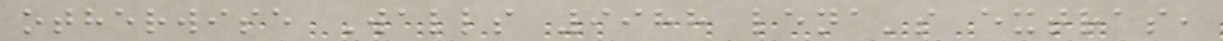otherwise Walls 9988 lena's extras,
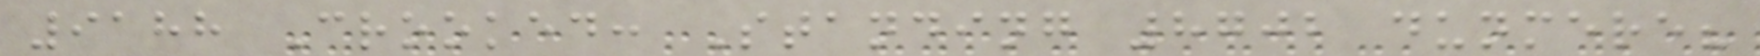9188 Crooked: Standing 8702 dunmere?
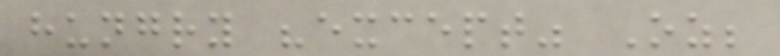hungry "except" Oz;
